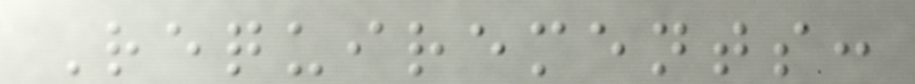Requirements:
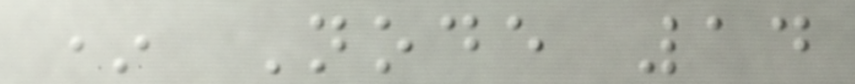* Node 14
